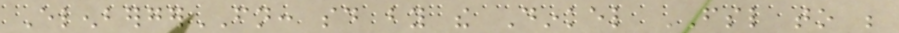ElenbergerFN: said by the Dinkel FSL to be
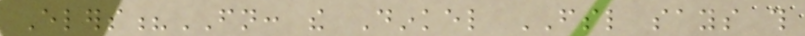Elers?FN: the Dinkel FSL says this
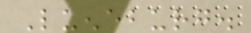Lueneburg.
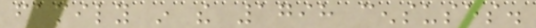family in the 1798 censuses.
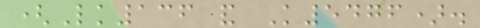(Lk136 and K5476).
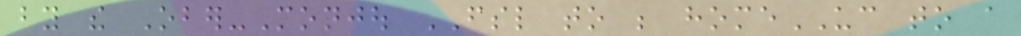by the Ober-Monjou FSL to be homeUC to a
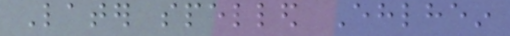Later spelled Ehlhein
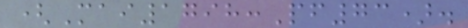(Mai1798:Pf73).
